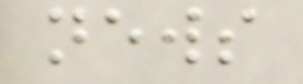news
